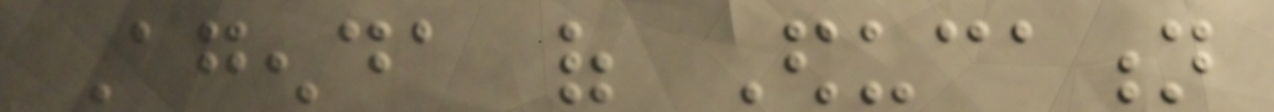Agenda of Education
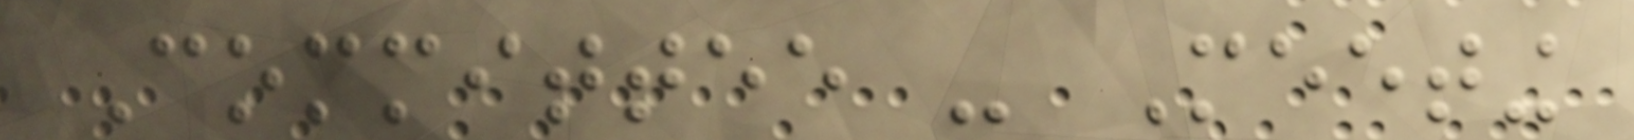Committee - Meeting
